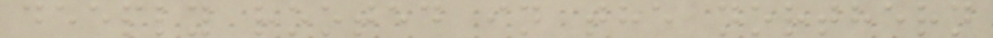deeply rooted in the northern
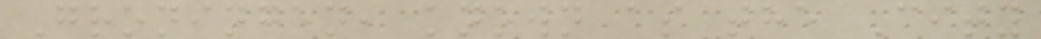Groningen, known as the City
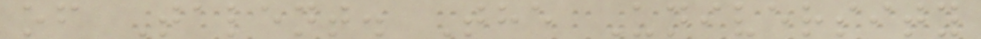of Talent. The University
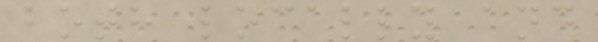both locally and
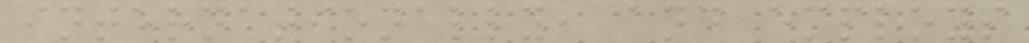internationally, and employs
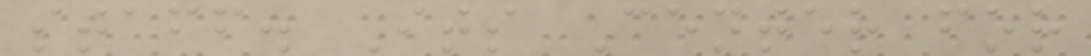staff. Its Center for
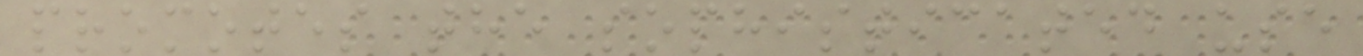promotes the sophisticated use
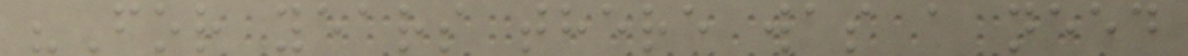"For years there was a need
